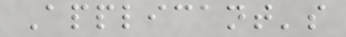Applicant's
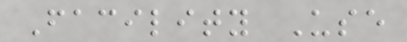Facility Use
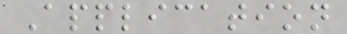Application
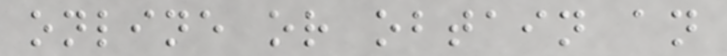online or obtain an
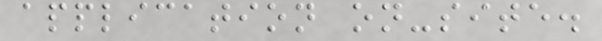application on-site.
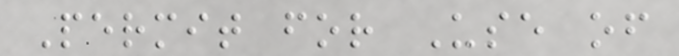Permit for Use of
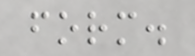form.
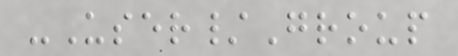-User/Group
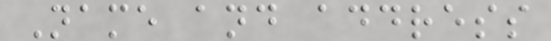Name and address
